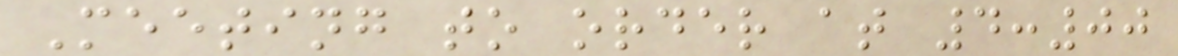Meeting to order at 4:00
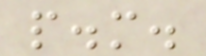p.m.
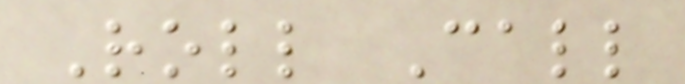Roll Call
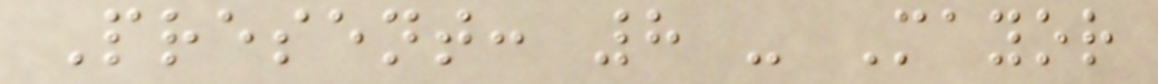Present: 8 - Mayor
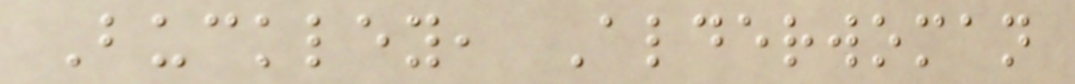Buckley, Alderwoman
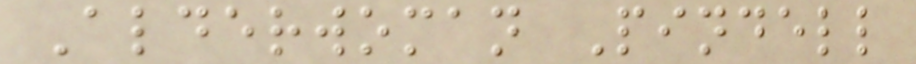Alderwoman Pindell
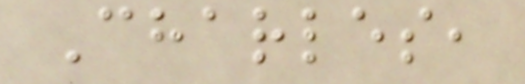Charles,
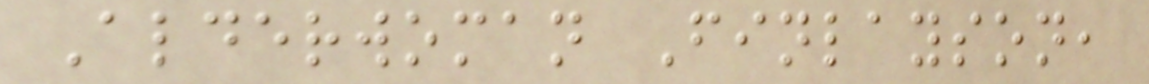Alderwoman Finlayson,
